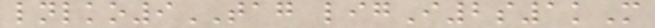lnlko9TAG ligI2s1kM
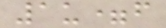1u=f
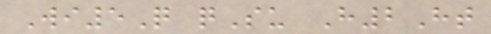Wi5Q qSu H2Ht
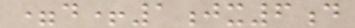=d+1jx6d
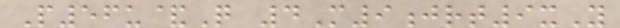P56u&Q 4M9jrt9xY
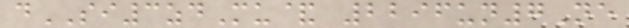dSI3zdMu& 2296un7Ne
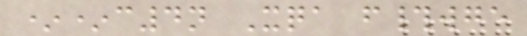**c4n Xqa f#wge
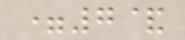=7&
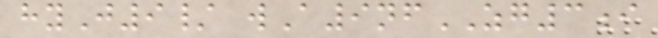hyJ9/ wA9nfZG3i
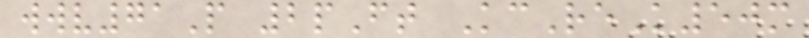wwv71P 2pFt KcReK50m
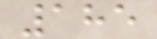185
